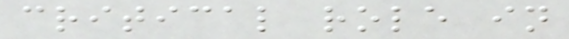critical role in
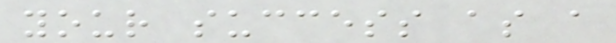your success as a
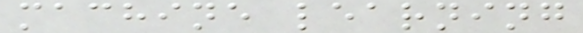machine learning
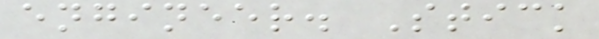engineer. Stick
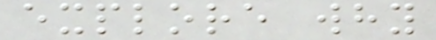explore why
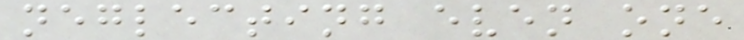neglecting even one
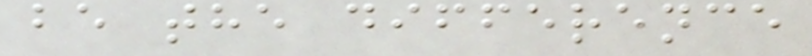be the difference
